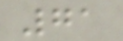71
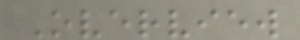Overview
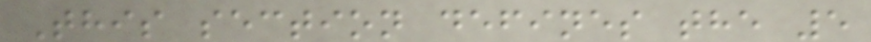This section defines the 5
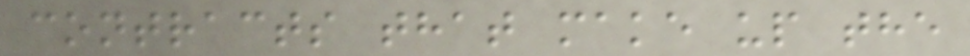contracts that make up the
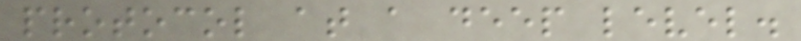protocol at a deep level.
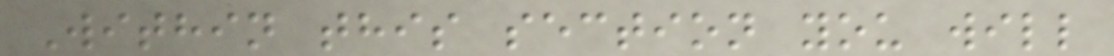Within this section you will
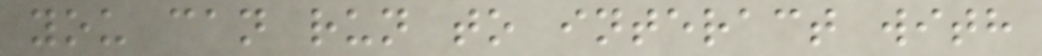you can run to interact with
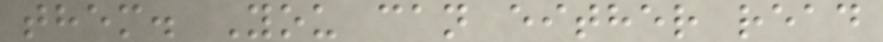them. You can either read
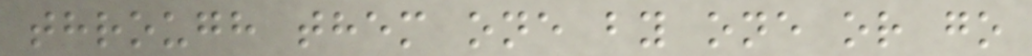through them one by one or go
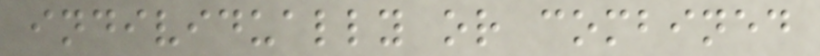individually or combined
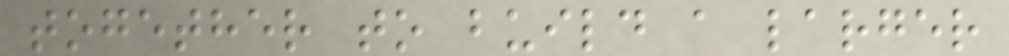together to build a larger
